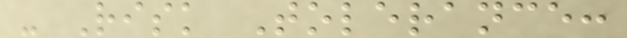- Risk Tolerance:
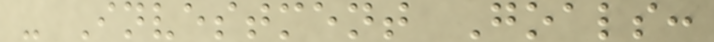- Investment Goals:
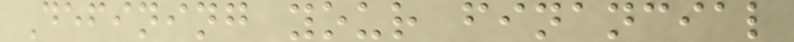Defining your financial
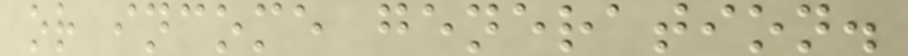or income generation.
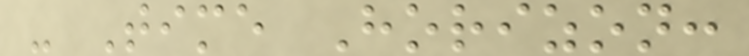- Time Horizon:
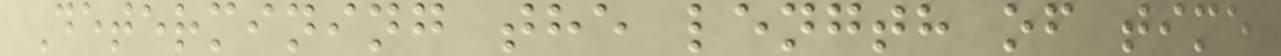Determining the length of time
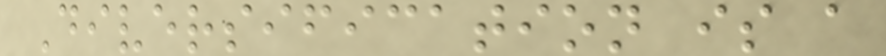Diversification is a
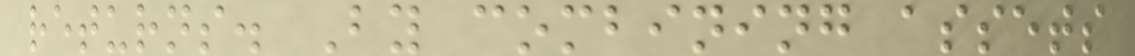returns. By combining assets
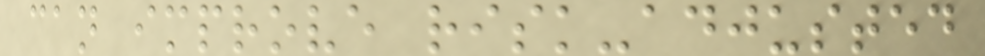can improve risk-adjusted
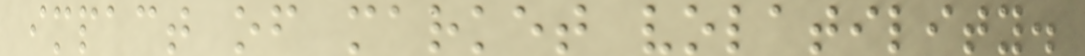impact of market volatility.
